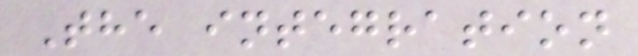The integration
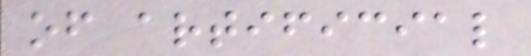of artificial
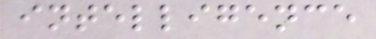intelligence
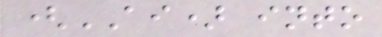(AI) into
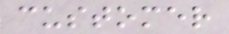customer
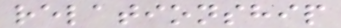relationship
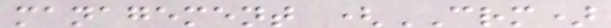management (CRM)
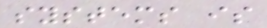systems is
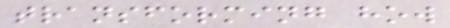transforming how
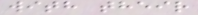with their
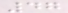47
